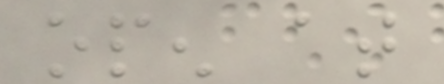open at
